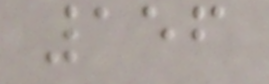156
